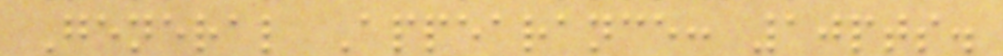General Appearance: 10pts.
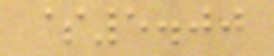$5.00
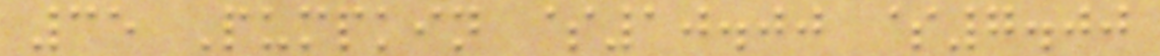35 Pumpkin $10.00 $7.00
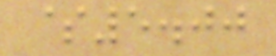$5.00
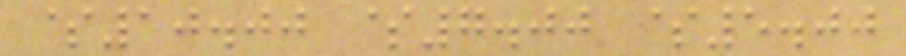$10.00 $7.00 $5.00
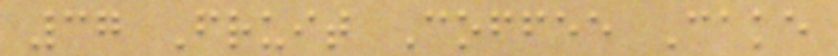37 Fruit Coffee Cake
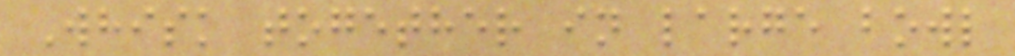Whisk together in large bowl
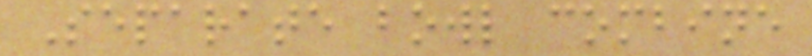Separate bowl combine
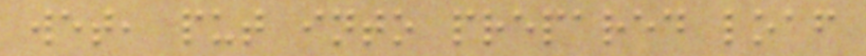wet, put into prepared loaf
